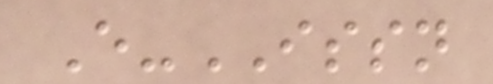E-ISSN
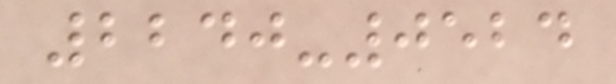2240-0524
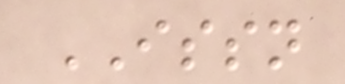ISSN
